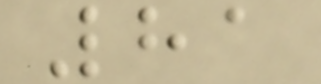81
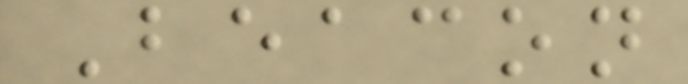Beacon
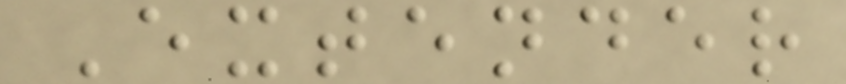Extender
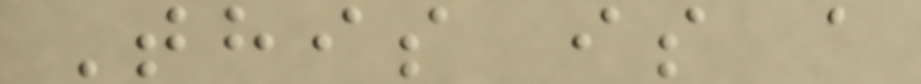This is a
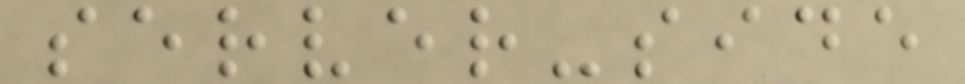server-side
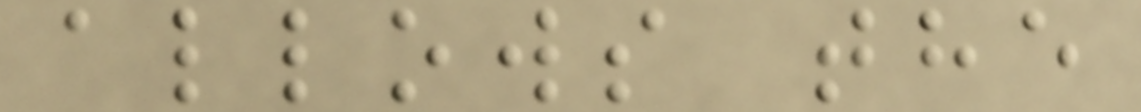allows the
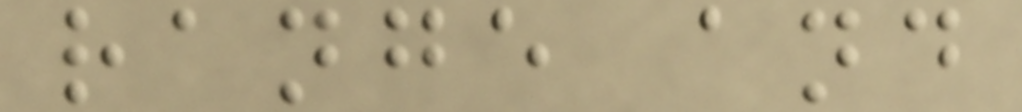range and
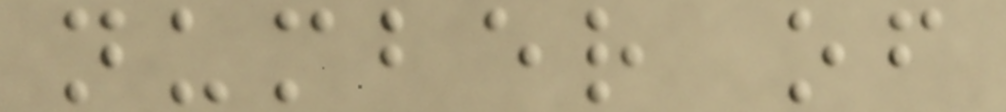number of
